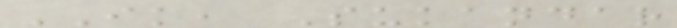IK, Sukandar
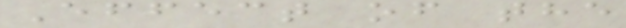Effect of the
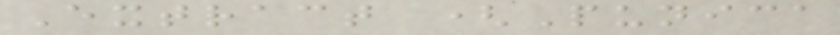Extract (Punica
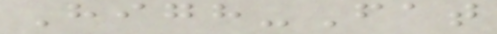High-Fat
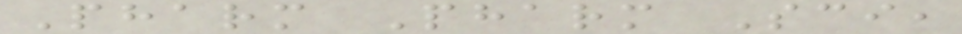Pharm Pharm Sci,
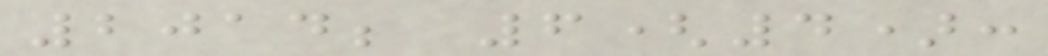2014; 6(4):
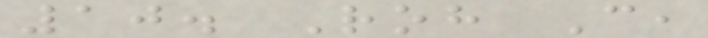10. Roh C,
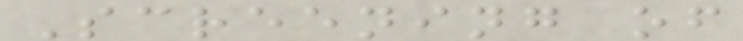Screening of
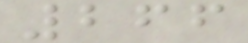266
